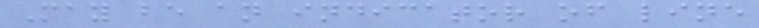May be an indicator of line
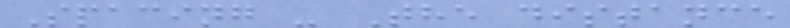Spacing - The distance
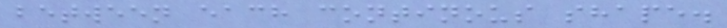between each continous shape.
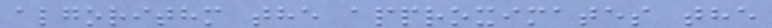algorithm the approximates the
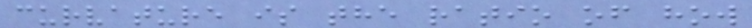curvature is the ratio of how
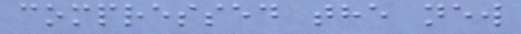compressed the new
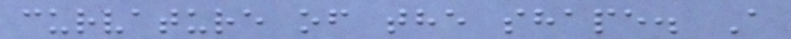curvature of the shape. A
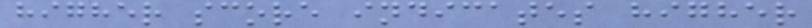higher score indicates higher
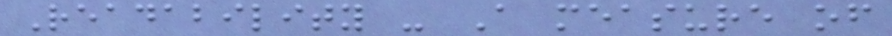Readability - A measure of
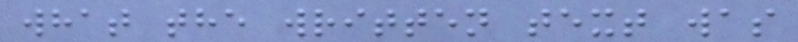what the written text was
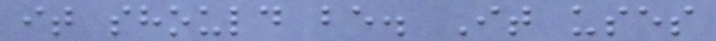it should be. It uses
